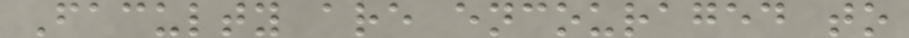Faculty are encouraged to
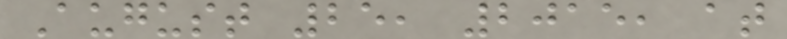August 25, 2015, at
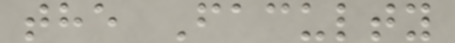the Faculty
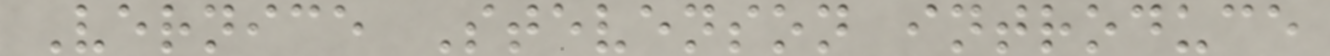Vernice Stevenson introduce
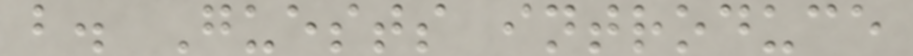b. Guests introduce
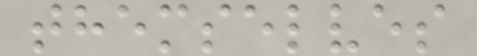themselves
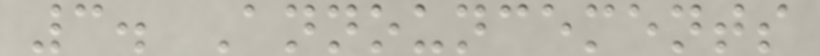3. Announcements
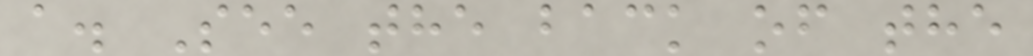a. See the back of the
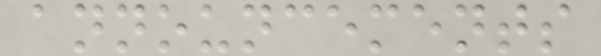announcements
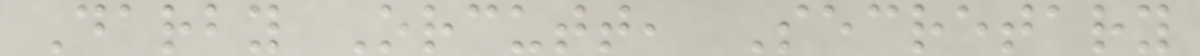Darby Orcutt, Secretary
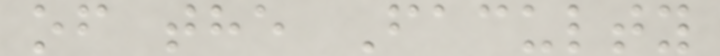of the Faculty
